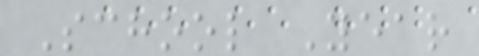School Year
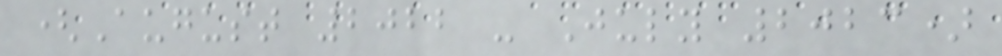(August 2022 - July 2023)
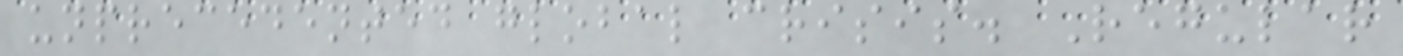unprecedented global crisis. Regular
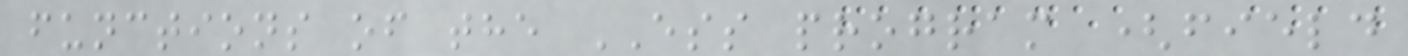functions of the ESS program (field
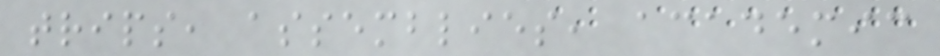trips, assemblies, academic
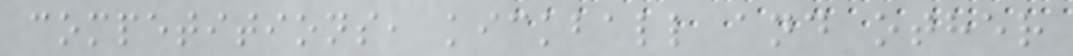competitions, kickball and other
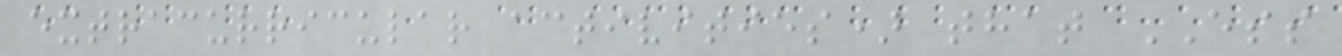extracurricular activities) that ESS
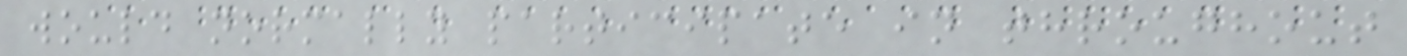would normally participate in throughout
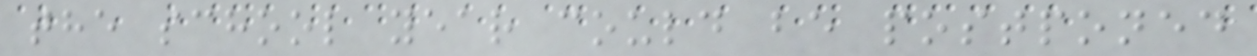the school year could be postponed
